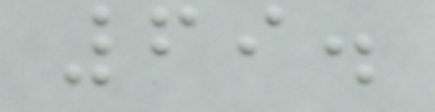69.
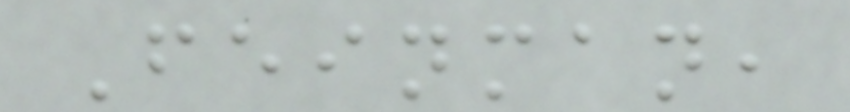Feinman,
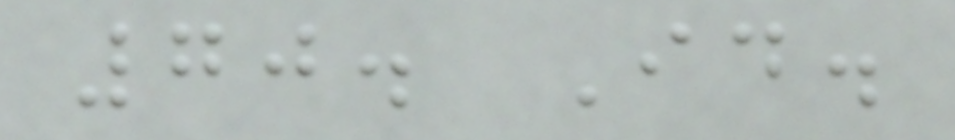70. Id.
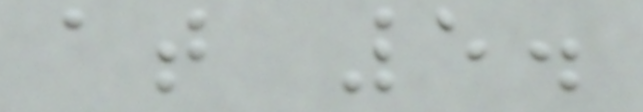at 5.
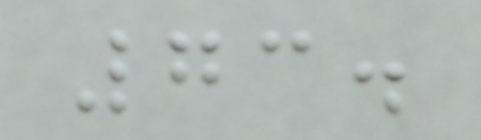73.
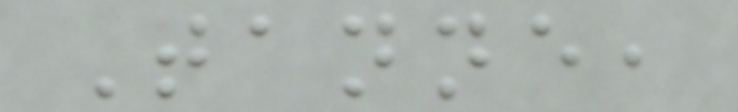Tanne,
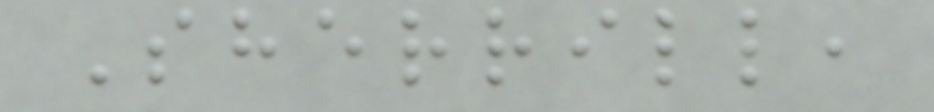Sherrill,
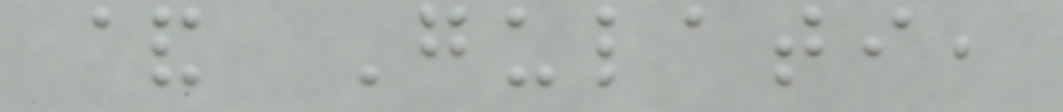& Gulati,
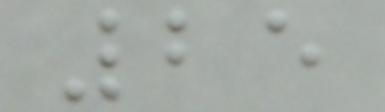25
